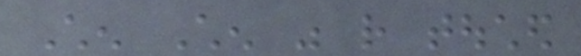Chen Chen was rather touched
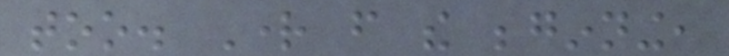too. Right from the beginning,
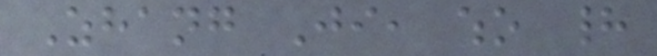Zhang Ji, who had
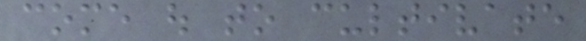come out to cultivate
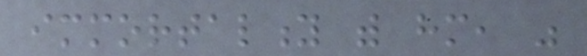immortality with him, was
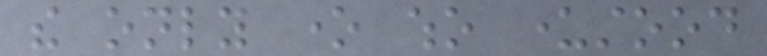the only one who understood
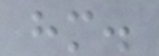him.
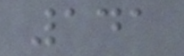141
